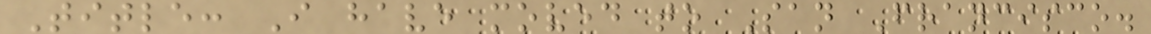Title: I have moved to San Francisco.
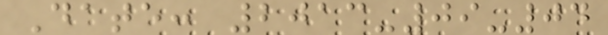Date: 2013-09-04
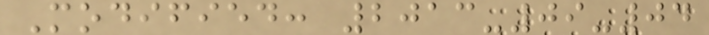Modified: 2013-09-04
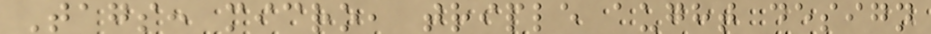Tags: micro, triple aught design
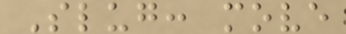Slug: move
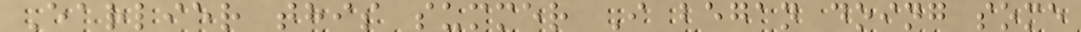Earlier this summer I began doing some
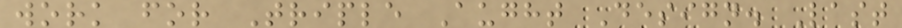work for Triple Aught Design. Last
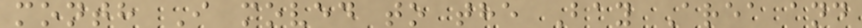month I moved to the Bay Area and
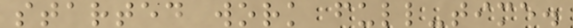started work full-time.
